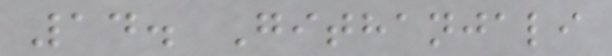14. Githanjali
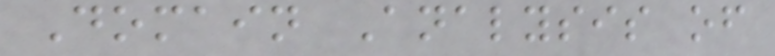Domain Analysis of
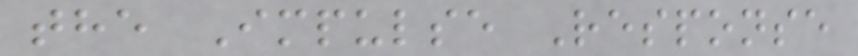the Impulse Response
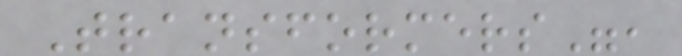Transformers",
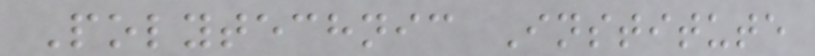Polytechnic Institute
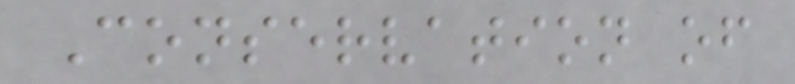Conservation of
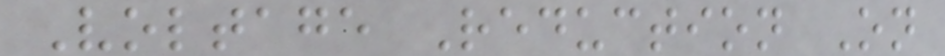Voltage Reduction On
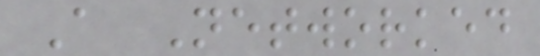A Networked
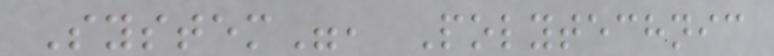System", Polytechnic
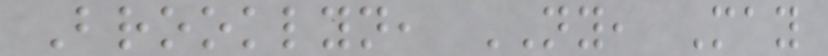Brooklyn, NY, May
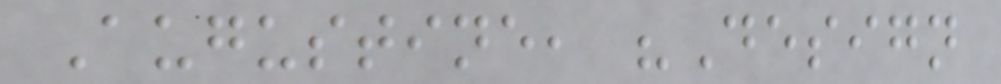Augustine, "Design
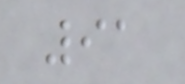91
